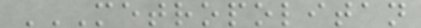METROPOLITAN
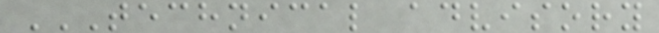TECHNICAL ADVISORY
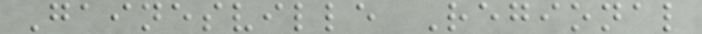Gainesville Regional
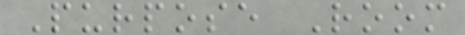Purpose Room
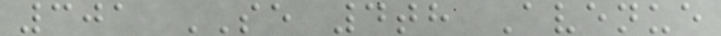301 SE 4th Avenue
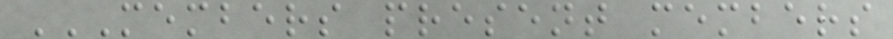MEMBERS PRESENT MEMBERS
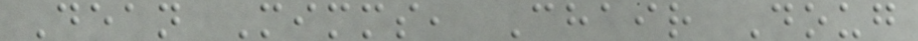Dean Mimms, Chair Doug
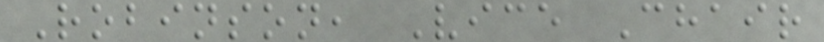Robinson, Vice Chair
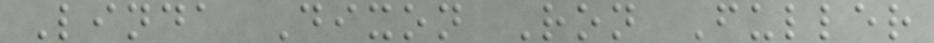Linda Dixon Ron Fuller
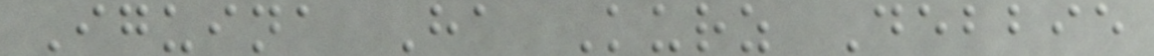Iguina Ha Kurz Debbie
